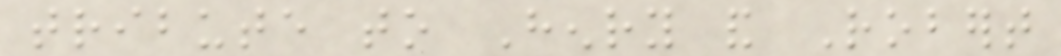tribute to Henry and Robert
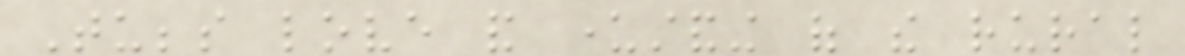Tubbs love and understanding of the rural
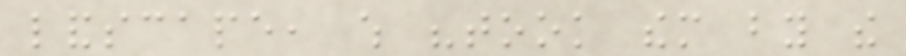landscape, which "took them by the
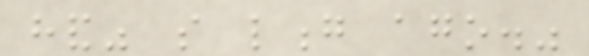hand" so long ago."
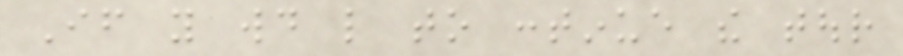If you would like to continue the tour
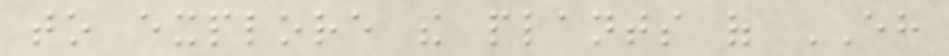to explore the plants of EH
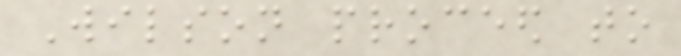Wilson proceed to
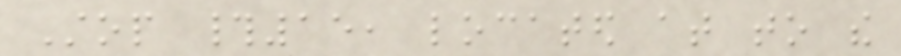Stop #15, located at to the
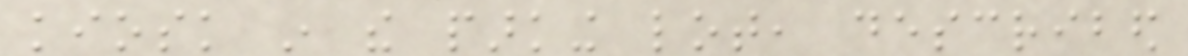kiosk in the parking lot, described
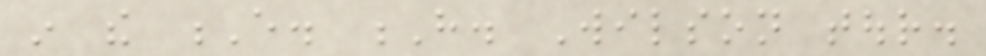in the E. H. Wilson tour.
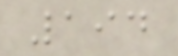194
